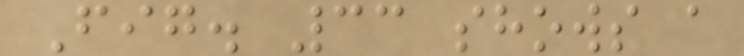Fig. 33 shows a
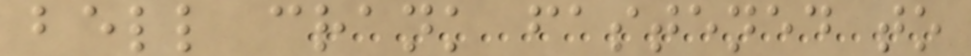bell crank fastened to
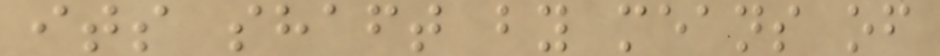its shaft by means of
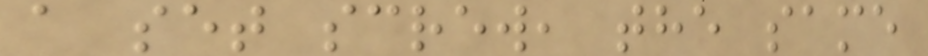a set screw, the same
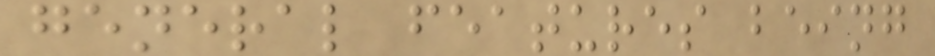general features being
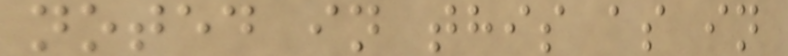noted in this as in
